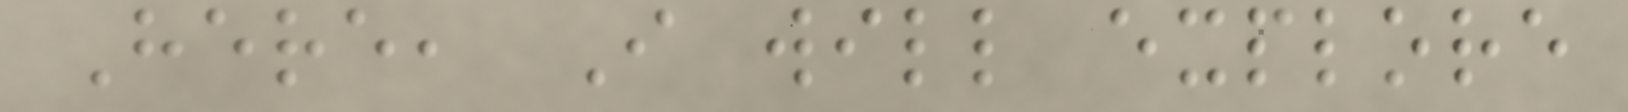Here, I will explore
